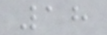18
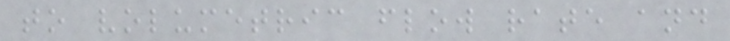to volumetric flow rate and
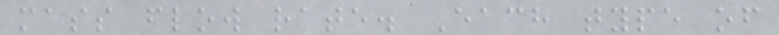mass flow rate. Each type of
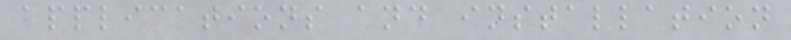applications and installation
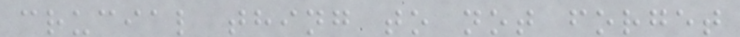crucial thing to not forget
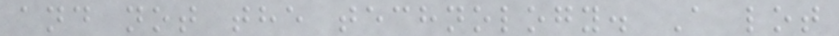and not the technology. A lot
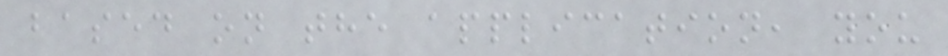based on the application, you
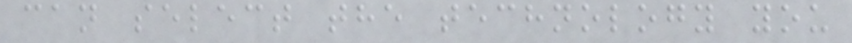can select the technology you
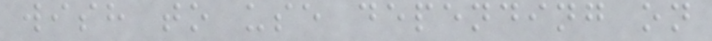wish to use depending on
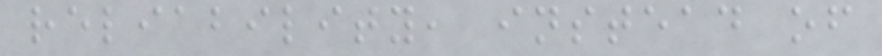reliability, instead of
